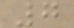7
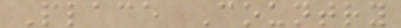Place Country
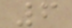6
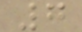7
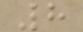8
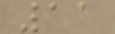11
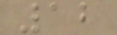12
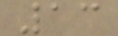13
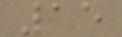15
